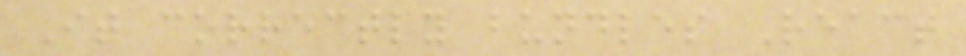It correctly bundles React
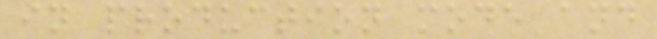in production mode and
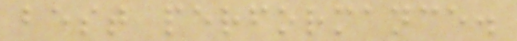best performance.
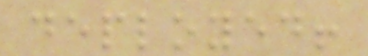deployed!
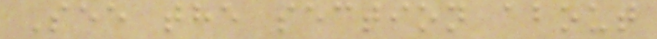See the section about
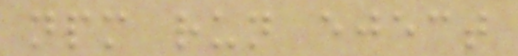npm run eject
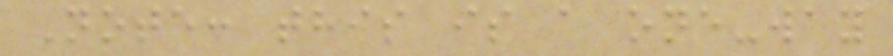Note: this is a one-way
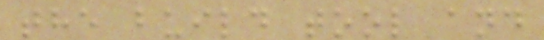the build tool and
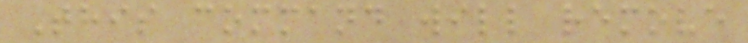This command will remove
